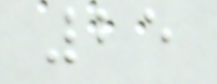25
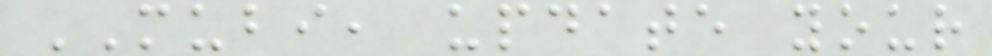MUBI, update your
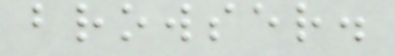browser.
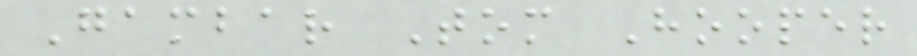Gambar Tom Hooper
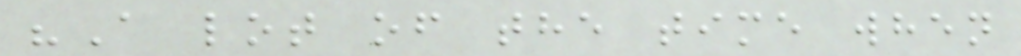"A lot of the time when
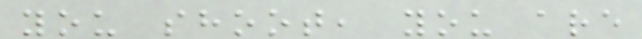you shoot, you are
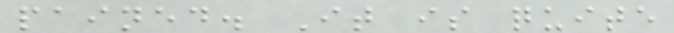pained. It is quite
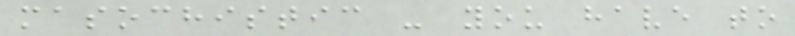masochistic - you have to
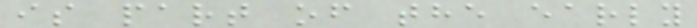is part of the early
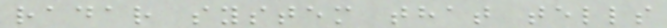radar system that tells
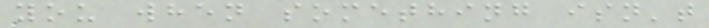you when something isn't
